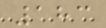183
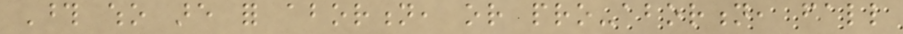Those who are for abortion, or pro-abortion, fall
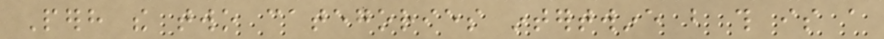Perhaps the two categories intertwine but this is a
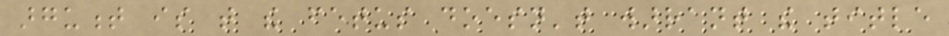argument is that the fetus doesn't warrant the title
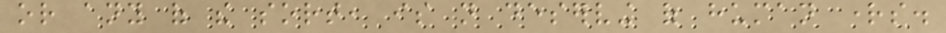or any of the sort, is not deserving of human rights.
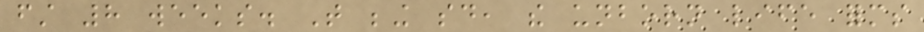first 8 weeks. That being said, the unborn life forms
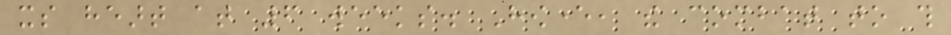its heart at 6 weeks. However, the combat to this
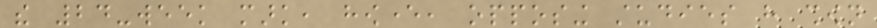the 24-week mark, however, opposing studies have shown
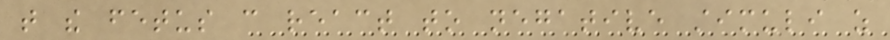that the fetus can react to negative stimuli as
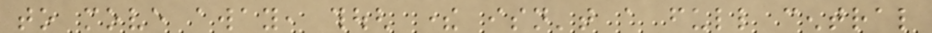to move away, though there isn't a full central
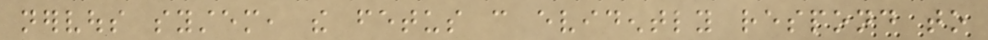nervous system, the fetus can evidently respond to
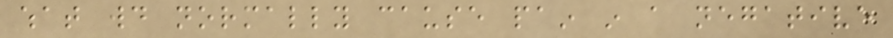what would normally cause pain in a negative
